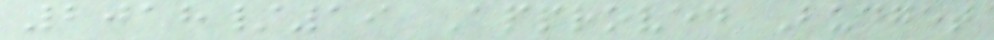2018/19 Approved Budget
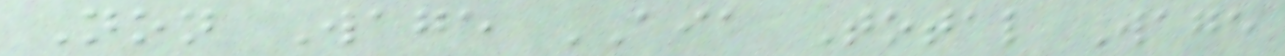Non Wage AIA Total Wage
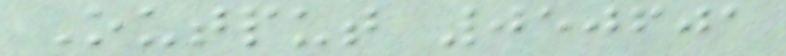Output 050601
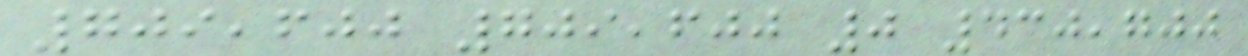709,600 709,600 0 430,700
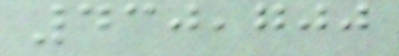430,700
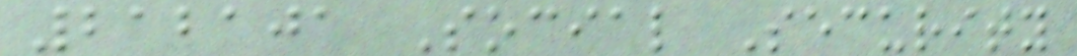212101 Social Security
